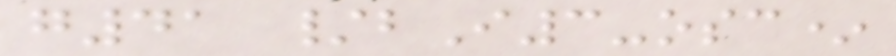g41 /bI3-osc*
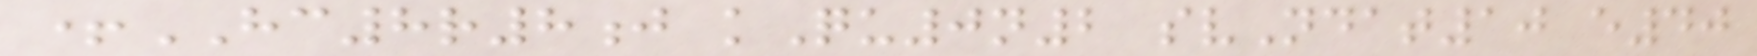+HC8r8j kQu0n2 svNdat10 e40
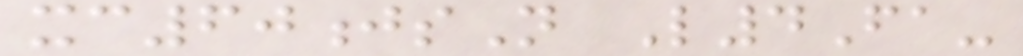xc60jsN L4Fa-
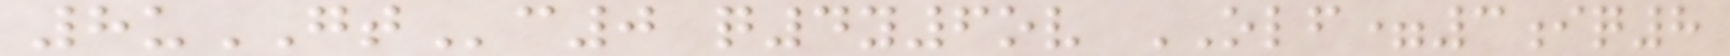8uGTc0 q4y6ov OLF=3iq8
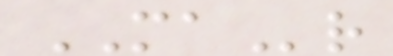MAr
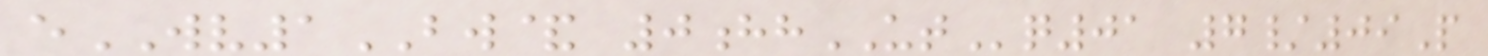eWV1BW& 0hhUTq01 7/09P
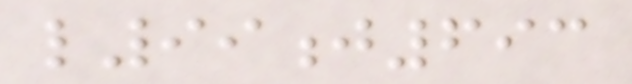l99j693
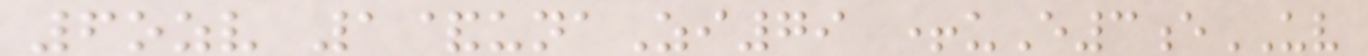6ozv 1&unaZi79 +uE3eUV
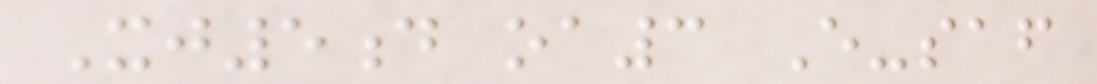Xj5d oa3 E-saf
